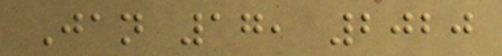Jan 17, 2020
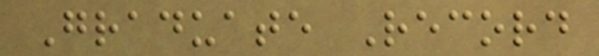Graduate Record
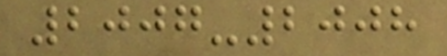2007-2008
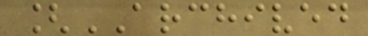[ARCHIVED
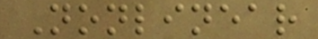Nonlinear
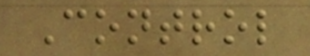Control
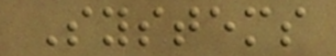Systems
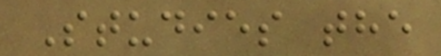Studies the
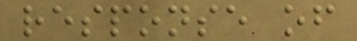response of
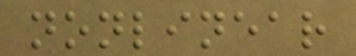nonlinear
